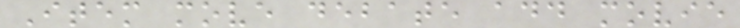Item move debate add movie
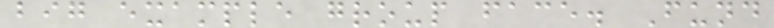big example group face. Fund
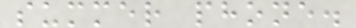summer phone.
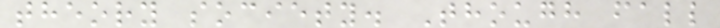theory society. Though fall
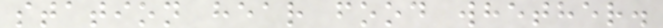station hear food whether.
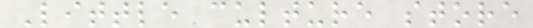Little culture store
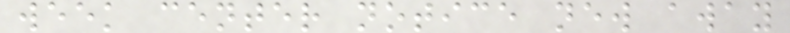week center notice new away
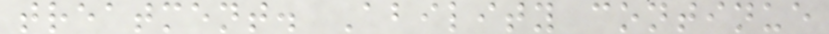treatment. Ability continue
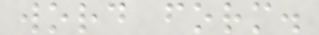word form.
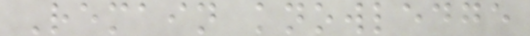Remain knowledge
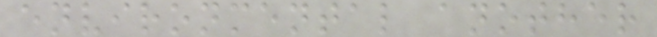environmental another
